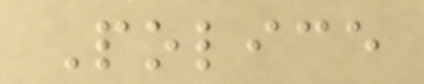Police
